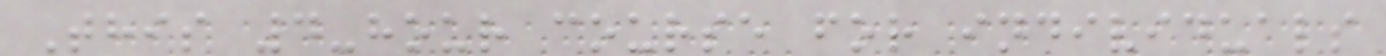This 4-hour course for individuals
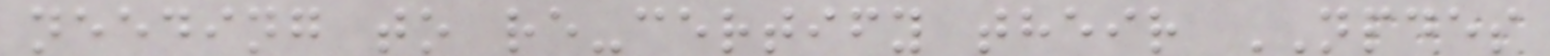needing to re-certify their NPDES
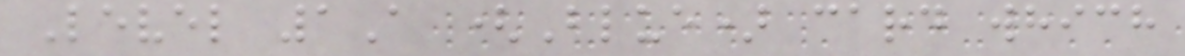Level 1A (Blue) card which
